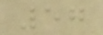57
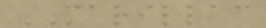MARILLAC
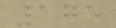175
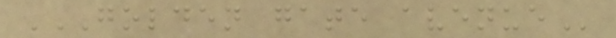GOLDEN GATE AVENUE
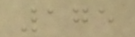175
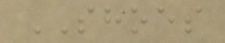SHOES
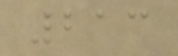213
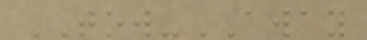TOW-AWAY
